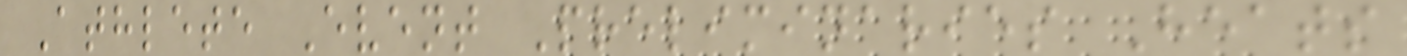Athlete Event Preliminaries Heats
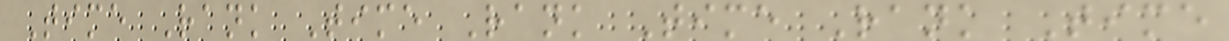Time Rank Time Rank Time Rank Time
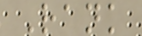Rank
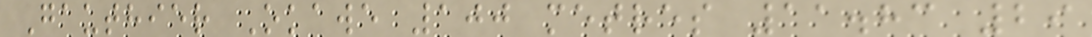Gauthier Okawe 100 metres 11.83 29
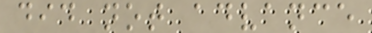did not advance
